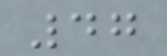47
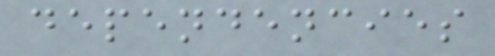dependencies
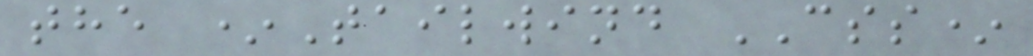the *Tailwind CSS*
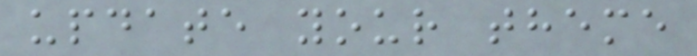update your theme
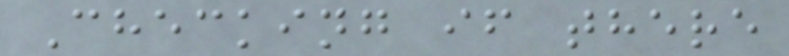Checking if there
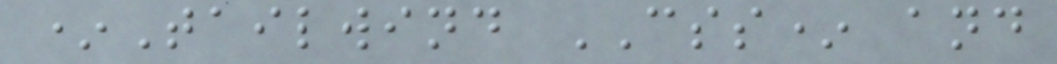*Tailwind CSS* and
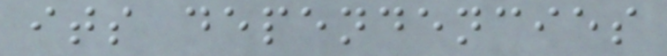its dependencies
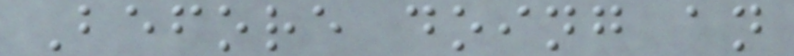Before doing an
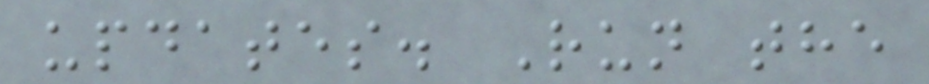updates. Run the
